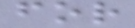for
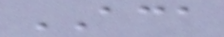ACA
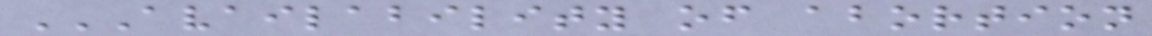AVAILABILITY OF ABORTION
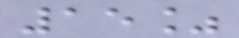15%
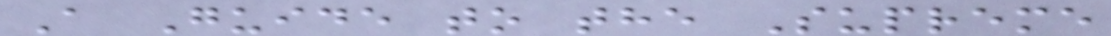A Guide to the Supreme
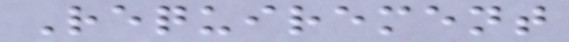Requirement
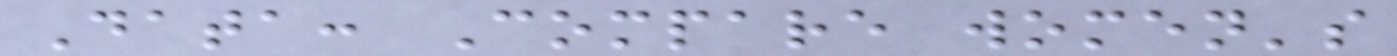Data: Compare women's
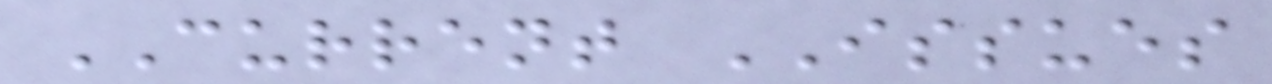CURRENT ISSUES
